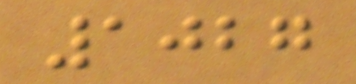1027
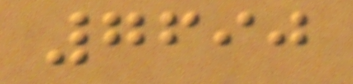7690
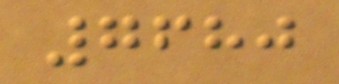7680
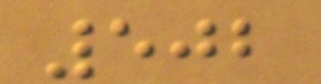502
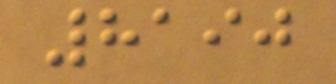8190
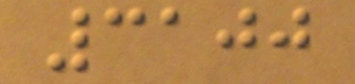3100
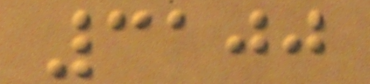3100
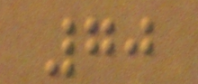70
